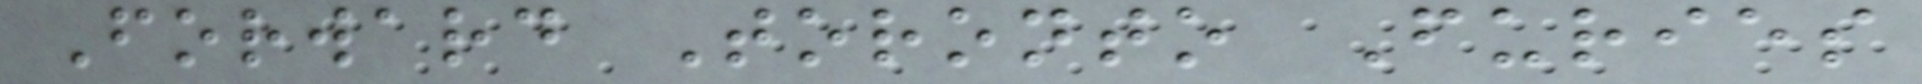Forward Toronto Furies
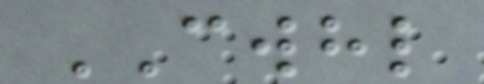CWHL
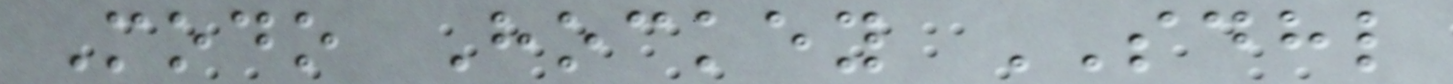Modo Hockey SDHL
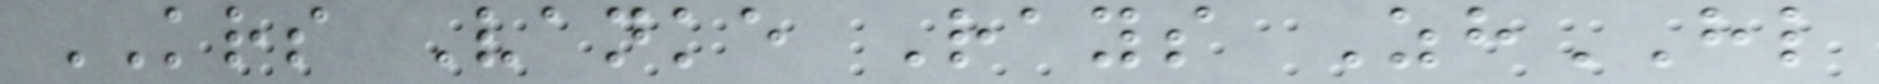KRS Vanke Rays ZhHL
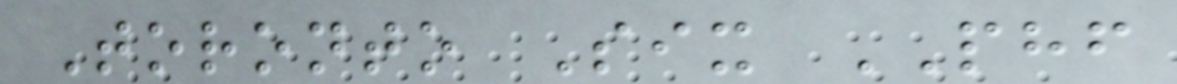Toronto Six PHF
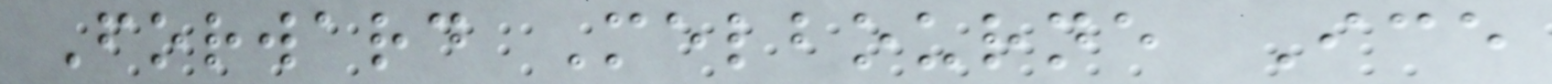Forward Melbourne Ice
